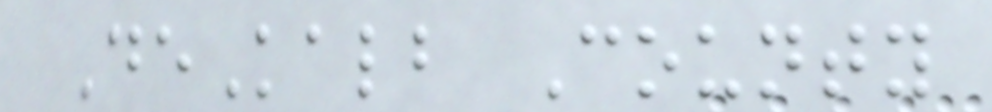DeKalb County
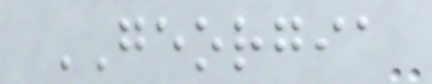GEORGIA
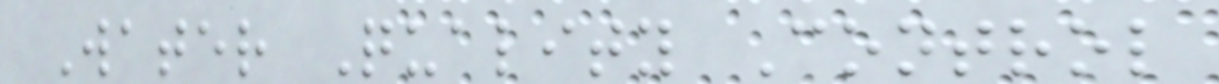Water Quality Control
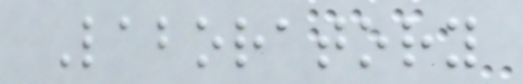Laboratory
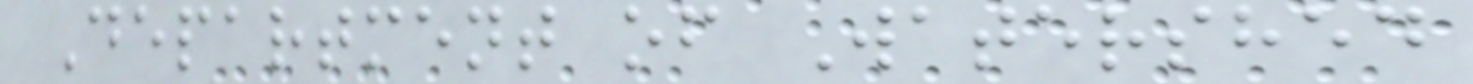Department of Watershed
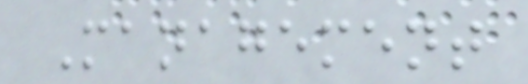Management
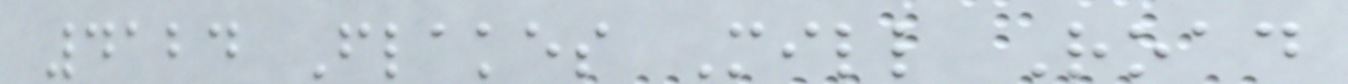4124 Flakes Mill Road
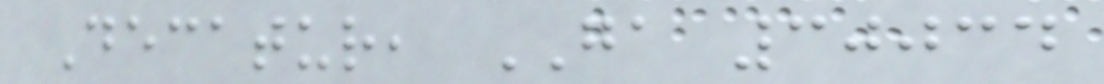Decatur, GA 30034
